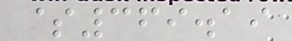$369.19
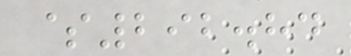$292.84
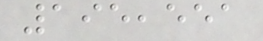195,551
